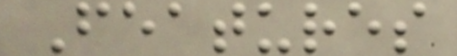Features
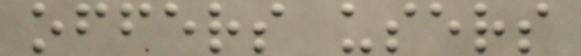offers users
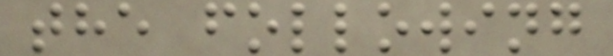the following
